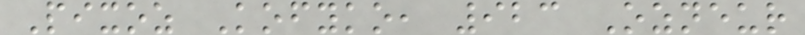Pixoz Kofyko, 923 Ozneur
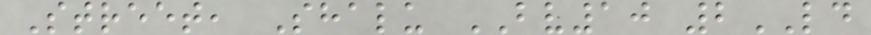Street, Shalu BV10 2LD
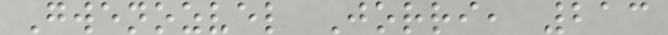Gwenozvel Jorri, 213
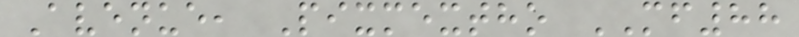Avenue, Pixmextho MF88
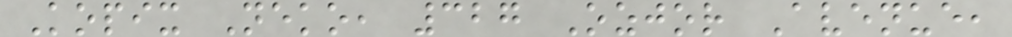Kopix Neko, 327 Ozjor Avenue,
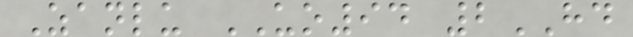Zanlu UO94 2HD
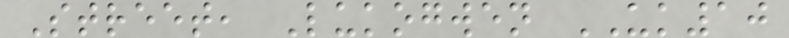Street, Lukogwen UK10
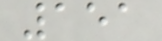151
